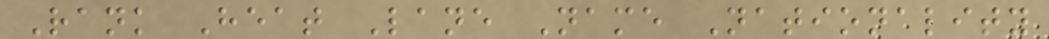Rank Heat Lane Name Nationality
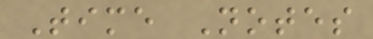Time Notes
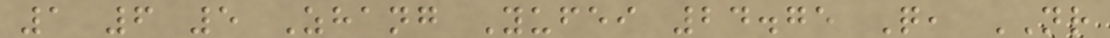1 6 5 Zhang Yufei 24.75 Q, NR
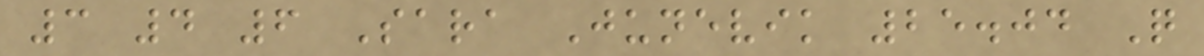3 4 6 Sara Junevik 25.04 Q
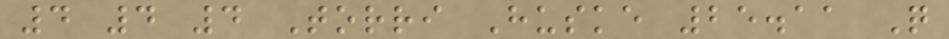4 4 4 Torri Huske 25.11 Q
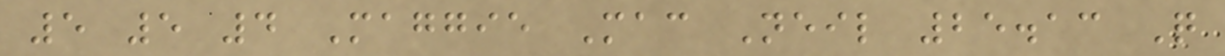5 5 4 Maggie Mac Neil 25.13 Q
